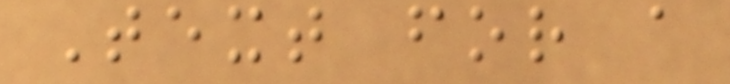Text for a
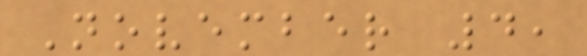November 4,
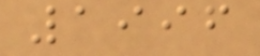1996
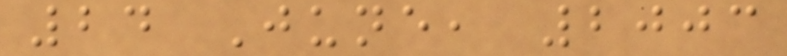24 June, 2003
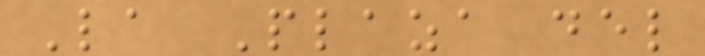La Plaza del
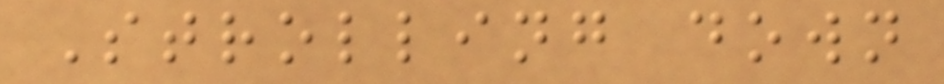Strolling down
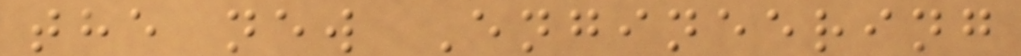the new Engineering
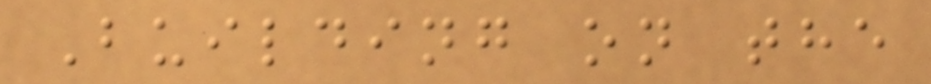Building on the
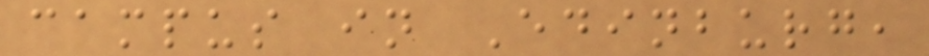campus in Edinburg,
